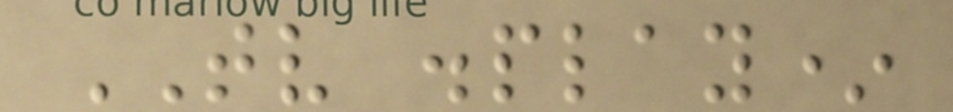TV display*
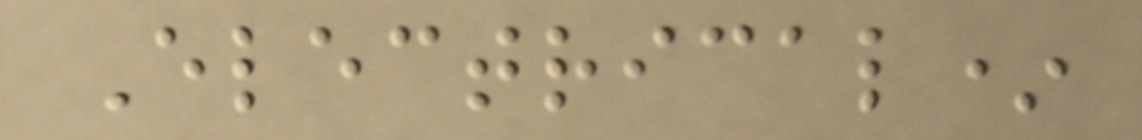Electrical*
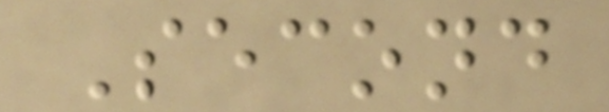Second
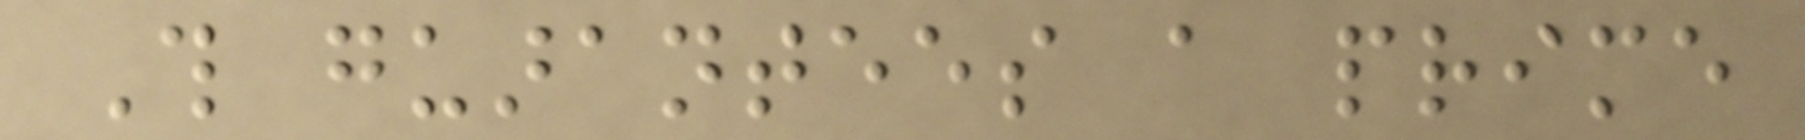This guarantees a prime
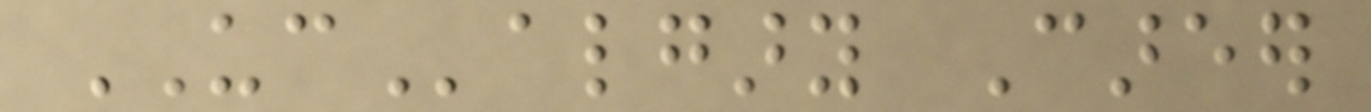UCalgary Career
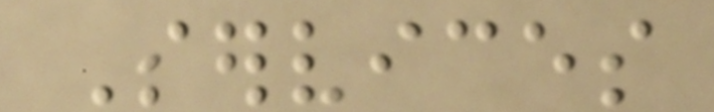Services
